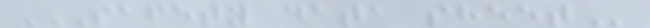SAFETY DATA SHEET
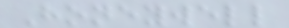Honeywell
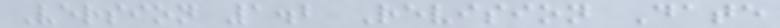Version 1.2 Revision Date
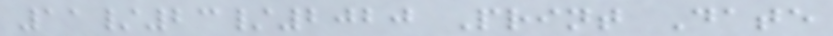11/23/2020 Print Date
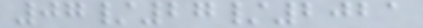07/27/2021
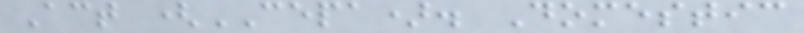Act (CEPA). Domestic
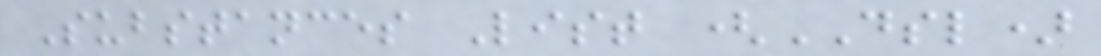Substances List (DSL)
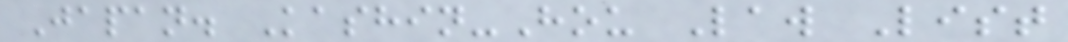Japan. Kashin-Hou Law List
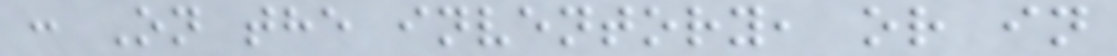: On the inventory, or in
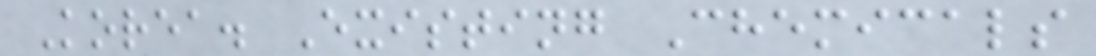Korea. Existing Chemicals
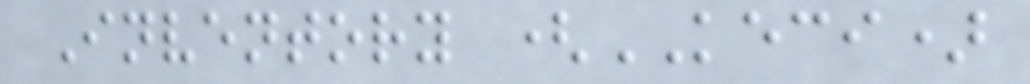Inventory (KECI)
